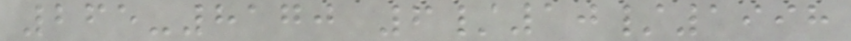265-8170 6/10/1998
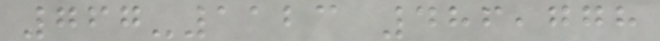767-1123 486,778
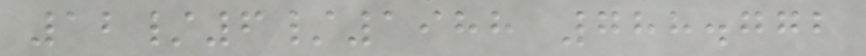12/6/1988 788.772
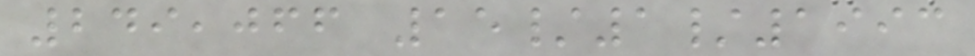249,066 15/1/1993
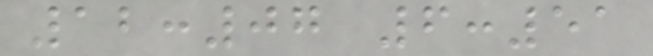12:07 6:51
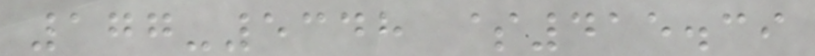177-5348 $415.39
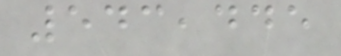543,445
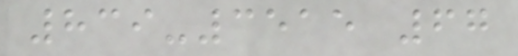839-3515 67
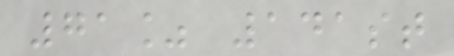71% 141st
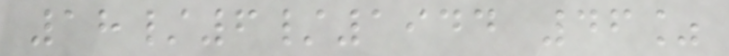18/6/1944 46%
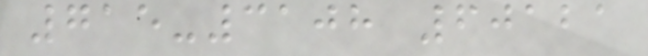715-3108 60121
